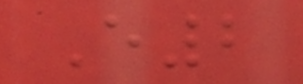E2
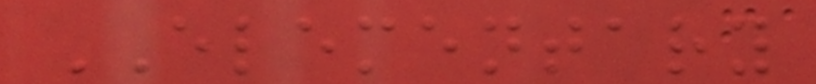ELEMENTARY
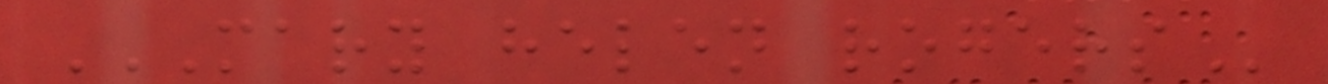MARY HELEN ROGERS
